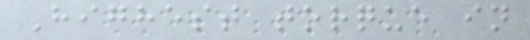Highest torque in
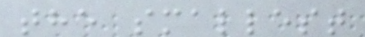the smallest
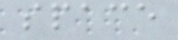space
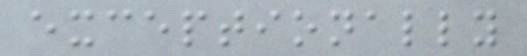exceptionally
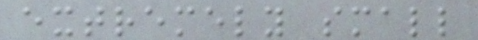extremely small
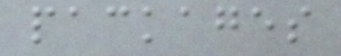packages
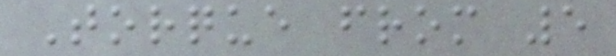Torque from 5
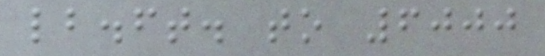lb.ft. to 6000
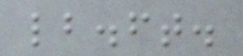lb.ft.
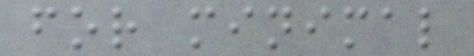for minimal
